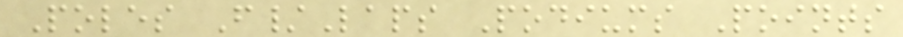Poles F/Laps Podiums Points
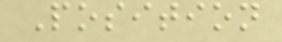Position
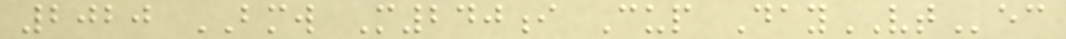2020 BMW M240i Cup DayVTec
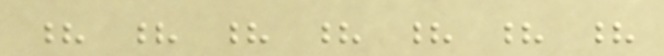? ? ? ? ? ? ?
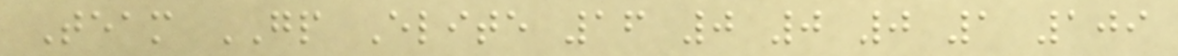Team GP Elite 16 0 0 0 1 109
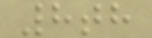8th
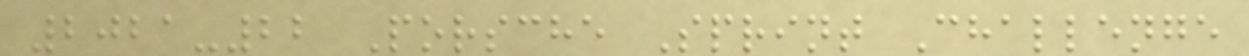2021-22 Porsche Sprint Challenge
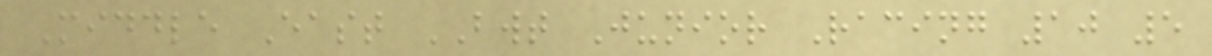Middle East BWT Junior Racing 10 5
